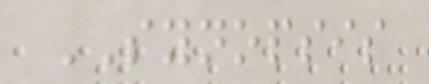SYNOPSIS
